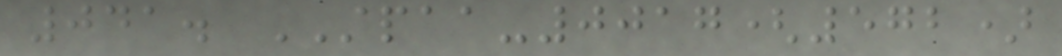041. STPAA-0017(572)
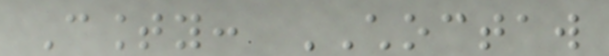County: CHOCTAW
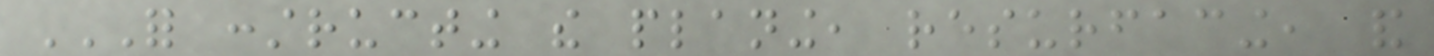FOR CONSTRUCTING THE PLANING, RESURFACING, AND
